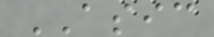ASIC
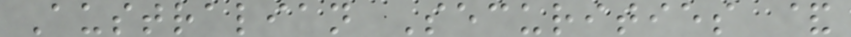Australian Securities &
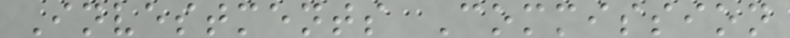Investments Commission
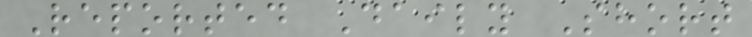Reported Daily Short
